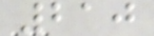210
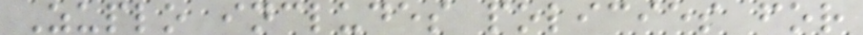Zuplo includes policies for
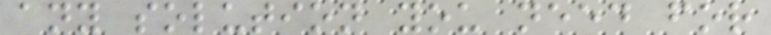any solution you need for
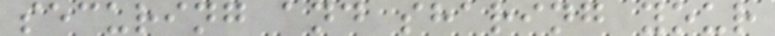securing and sharing your
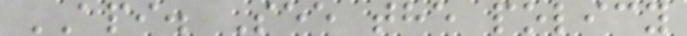API. See the policy
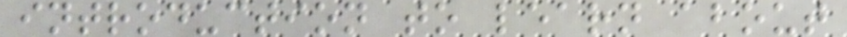introduction to learn about
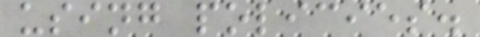using policies.
